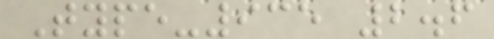Type-935 2.6
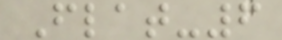Flat-6
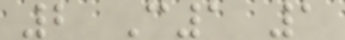2 C1 1
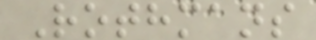Rothmans
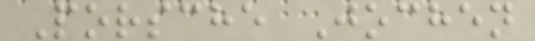Porsche Jochen
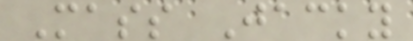Mass Jacky
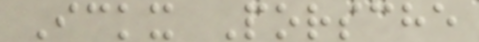Ickx Porsche
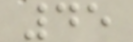45
